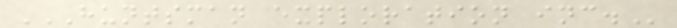HUNTSMAN EXPLORATION INC.
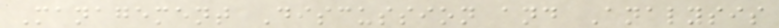Management Discussion and Analysis
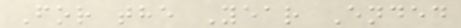For the Year Ended
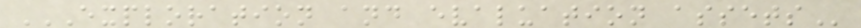EXPLORATION AND EVALUATION ASSETS
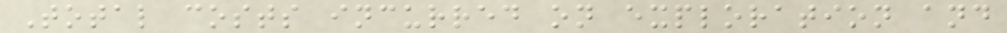Total costs incurred on exploration and
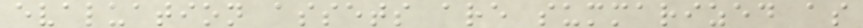evaluation assets are summarized as
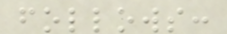follows:
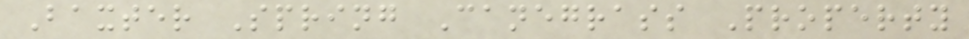Baxter Spring Canegrass Property
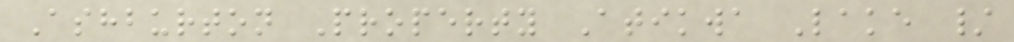Ashburton Property Atikwa Lake /
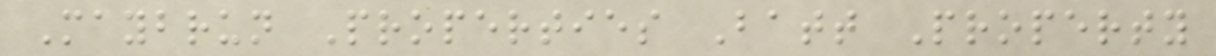Maybrun Properties Batt Property
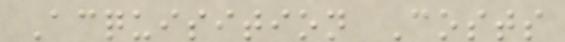Acquisition Costs
